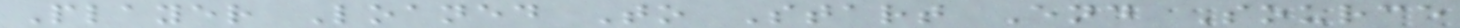Player Loaned To Start End Source
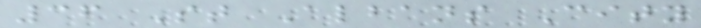36 St Albans City
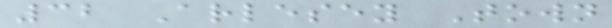32 Arlesey Town
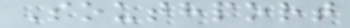Southport
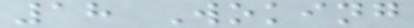18 Woking
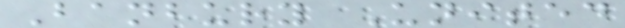Banbury United
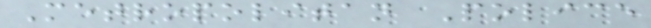Metropolitan Police
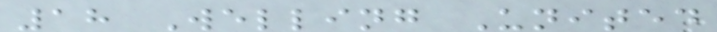18 Welling United
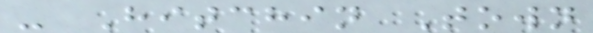- Hitchin Town
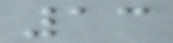13
